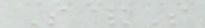S&S
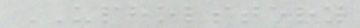UPHOLSTERY
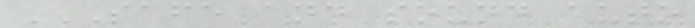SAFE AND SOUND AUTO
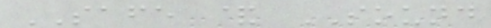SAFE & SOUND
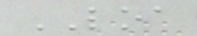LOA
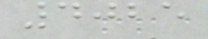4025
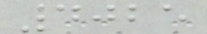4025
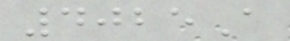4025A
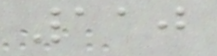110
